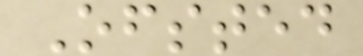Ofsted
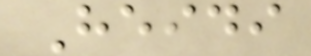Heidi
